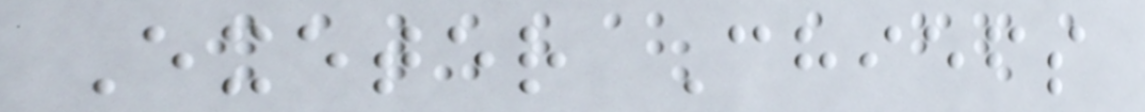Exeter Chiefs
